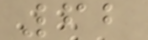62
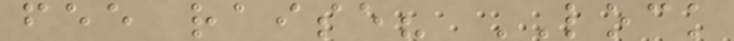fee raise? LOCK
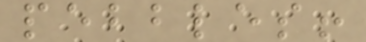pebbles!
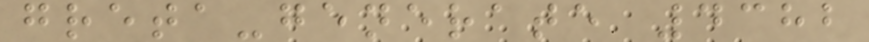greta-generate 4382
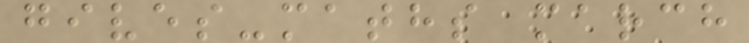gives-maths march
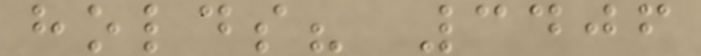holds? 3406
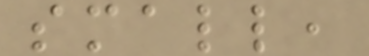small,
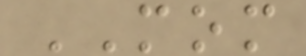MOM
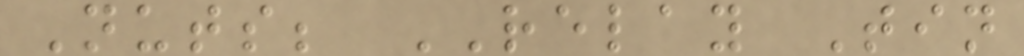Nuts; RELAY Tin
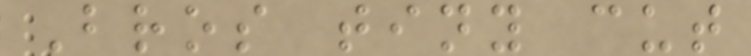Bros tiny cut
